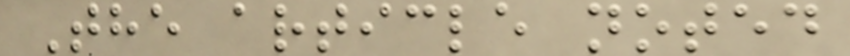The article noted
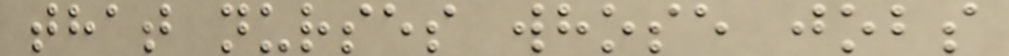that nurses whose jobs
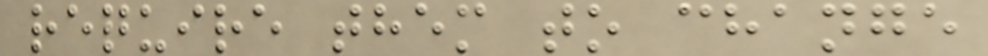require them to change
